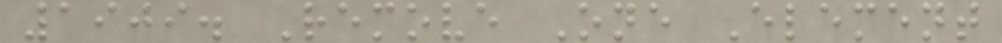1909. Remove One Element
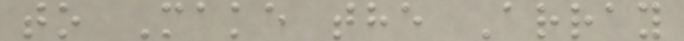to Make the Array
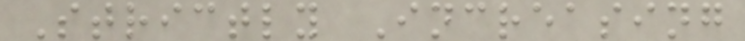Strictly Increasing
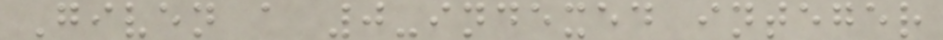Given a 0-indexed integer
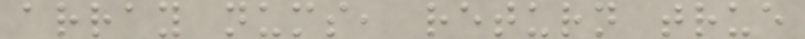array nums, return true
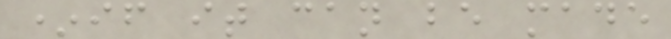*if it can be made
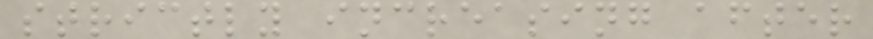strictly increasing after
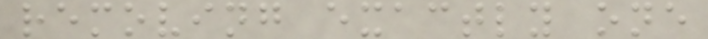removing exactly one
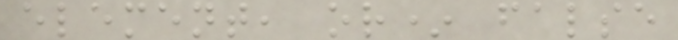element, or* false
